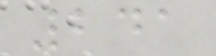241
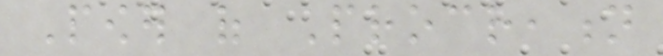Power of Procreation
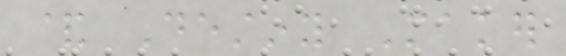& Destiny Maker
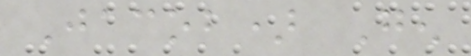Jacob) Gen
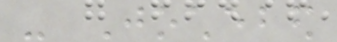- Jochebed
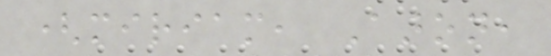(miriam, Aaron,
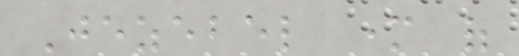Jezebel mother of
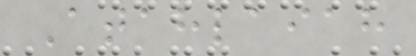Atahlaiah
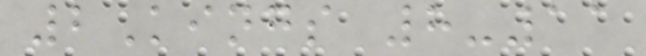2Kings 8-11
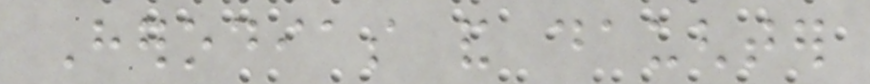Herodias and daughter
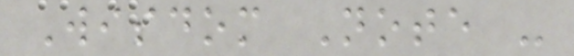Wisdom Note -
